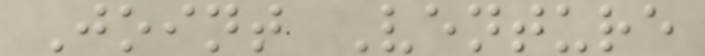Joint Venture
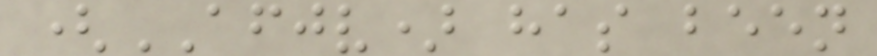(AFJV) has been
